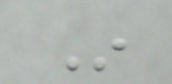In
